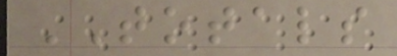TOTALS
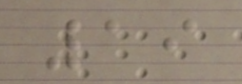19
